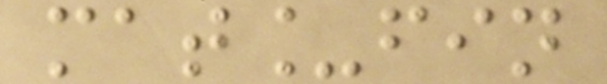mat_fin
